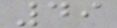49
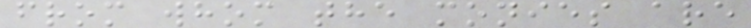from whom the monies are
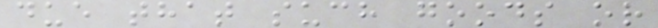due that such goods or
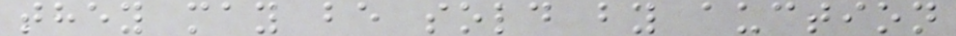they may be sold by auction
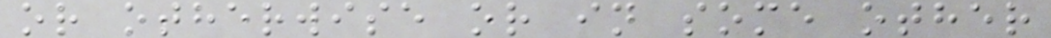or otherwise or in some other
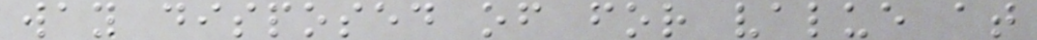way disposed of for value at
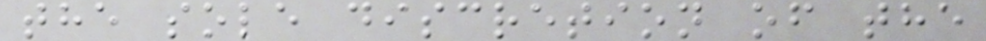the sole discretion of the
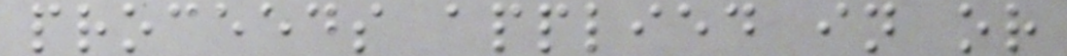proceeds applied in or
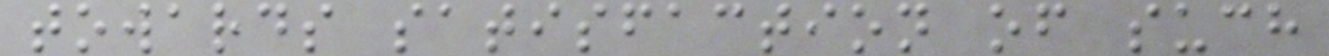towards satisfaction of such
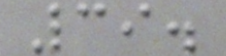39.
